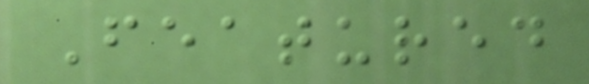Featured
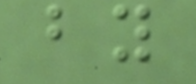by
